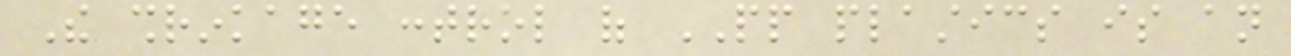The shrinkage control of PP plastics is an
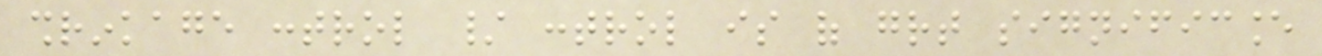shrinkage control / control is of great significance
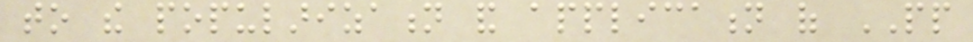to the popularization and application of PP
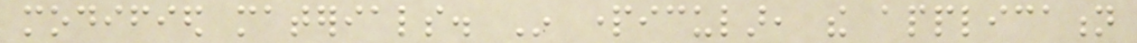modified materials. In particular, the application
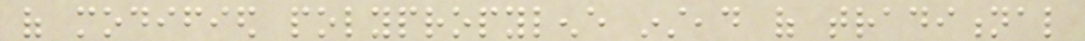of modified polypropylene instead of traditional
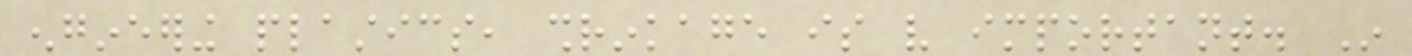engineering plastics, shrinkage is very important. In
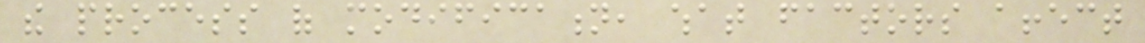the process of modification, what factors affect
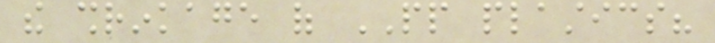the shrinkage of PP plastics?
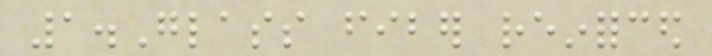1.Glass fiber reinforced
